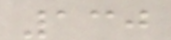130
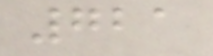721
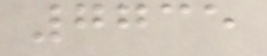7735
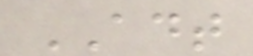ADT
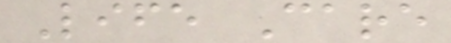Life Care
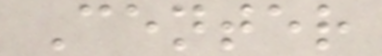Center
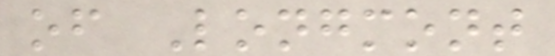of Longmont
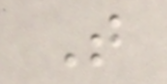T
